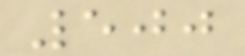500
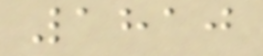1810
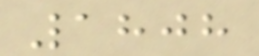1808
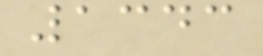1343
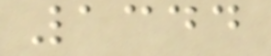1344
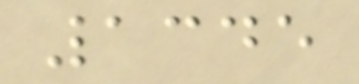1345
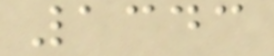1343
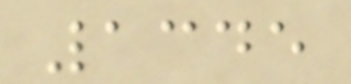1345
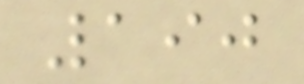190
